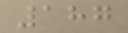187
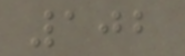102
